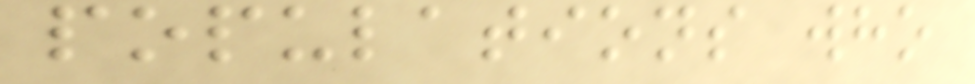populations who
